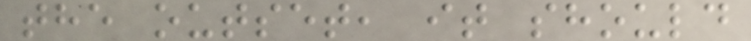the outset, it should
